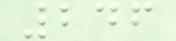246
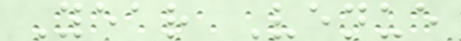Year Venue
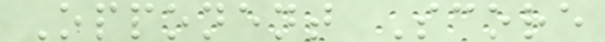Opponent Score
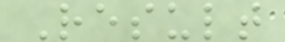Result
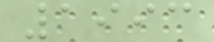1993
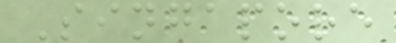Singapore
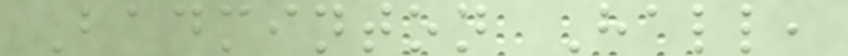Badminton Hall,
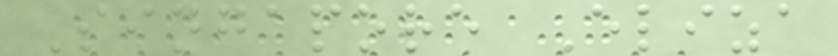Singapore Eliza
